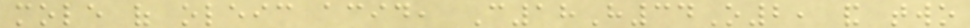mole of oleic acid, C18H34O2, and two
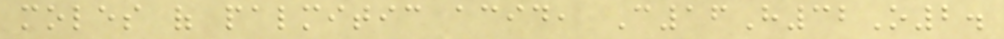moles of palmitic acid, C16H32O2.
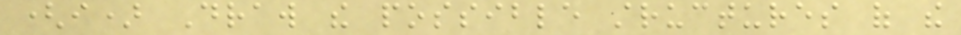(i) Draw the possible structures of the
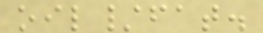oil/fat.
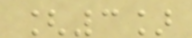[3]
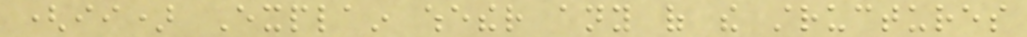(ii) Explain whether any of the structures
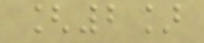[2]
